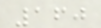160
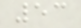53
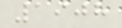1908
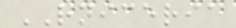RNICERIA
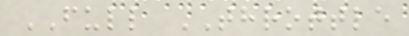FULL THROTTLE
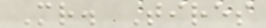Mr. Tires
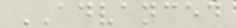ADVANCED
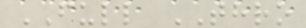FULL THRO
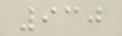930
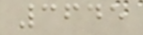3645
